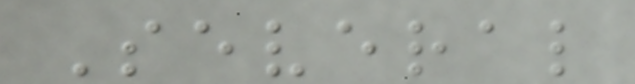Several
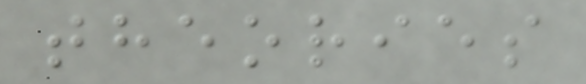theories
